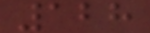128
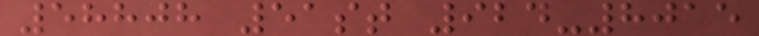58808 51st 924-8015
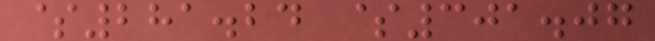$281.24 $301.07
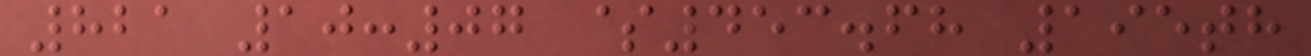821 10:07 $453.68 195th
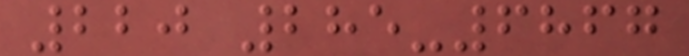220 285-6867
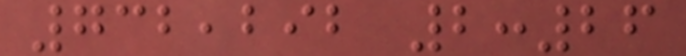732,292 2:26
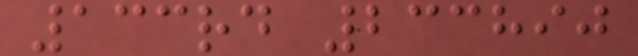133rd 233890
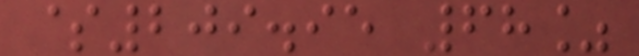$209.95 68%
